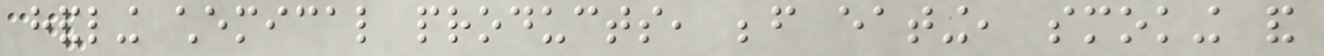handling chemical products, before eating, smoking and
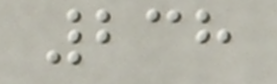238
